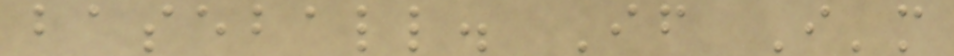baseball. If I'm
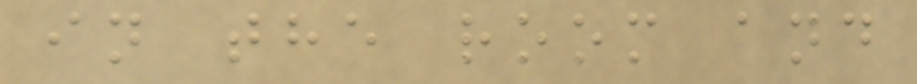in the room and
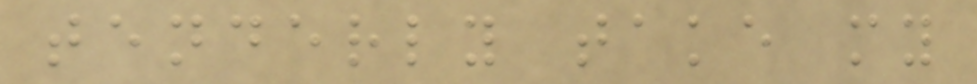tenderly take my
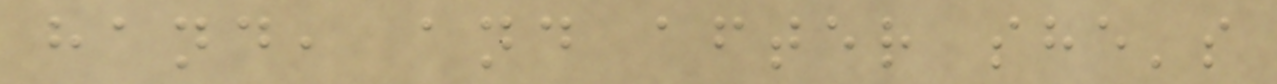hand, and after she's
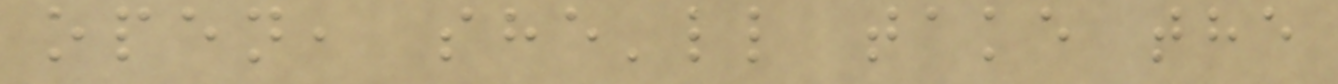open, she'll take the
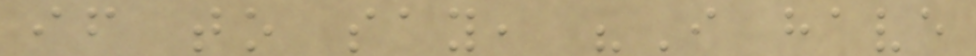if to say, "I have
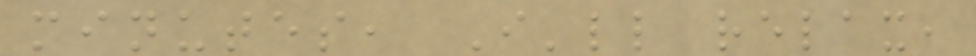minutes, I'll relax,
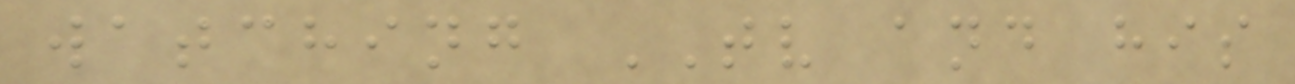watching TV and his
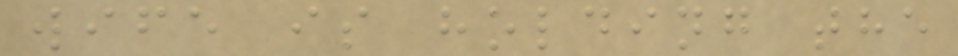wife is holding the
